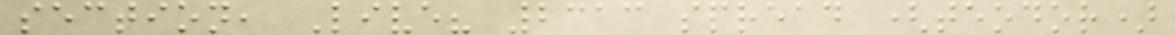section, Live? 2313 spread (teodor)
